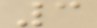3
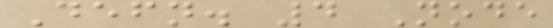Defn. 4 Node
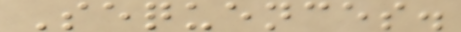Sequences.
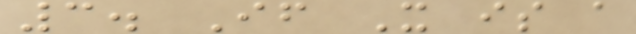3. If X is a
